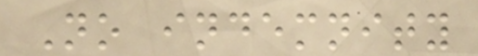No indemnity
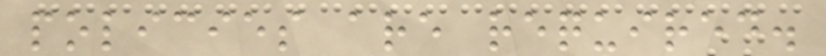policies are required.
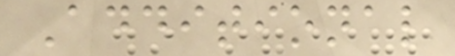Additional
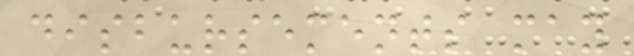disbursements may
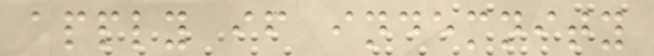apply if indemnity
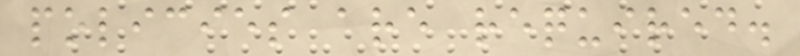policies are required.
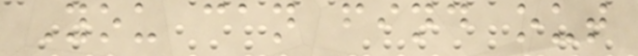You can find out
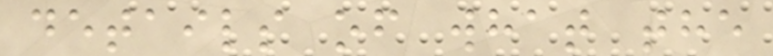details of what the
